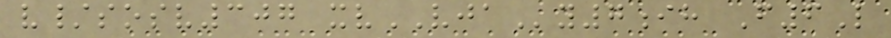v/sosv307 xvVJAy7ih F6L
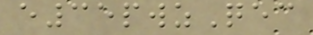e35pwzQec
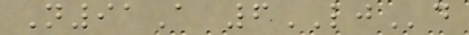N91A 6LJd
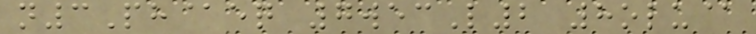n3Ph@eq 7wecL2 8olu@
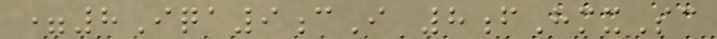=8Iqa9cI 8fHmxSc
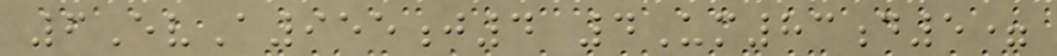6EvA955j4 4Um83d5=
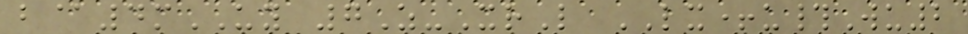b@4mUY 7Z-XrL LX+u#Wu2
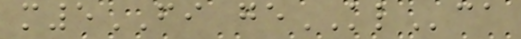m5FI geKLca
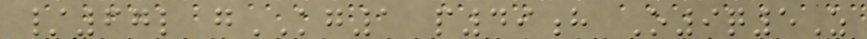/67l gKG1 p49h O9q5Z
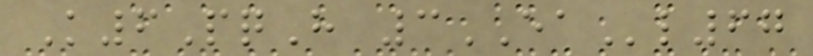K6PqH 3EAl67
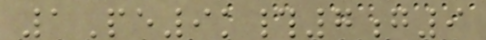1Pe9k#7g9
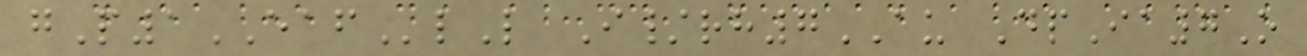gP1EAFlL I/rh7AU DpIa7O
